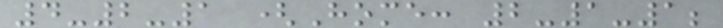4-2-1 (Home: 2-1-1;
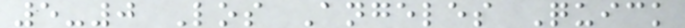5-0 Los Angeles Quick
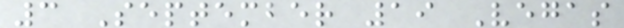3 September 19 Vegas
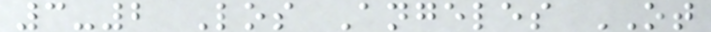3-2 Los Angeles OT
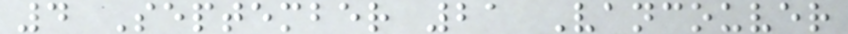4 September 21 Vancouver
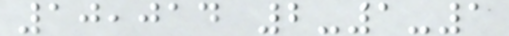10,014 2-1-1
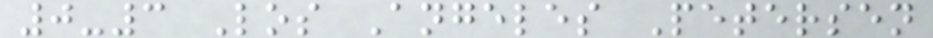0-3 Los Angeles Petersen
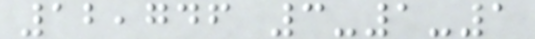12,746 3-1-1
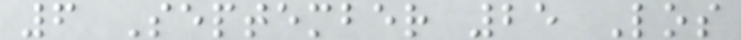6 September 25 Los
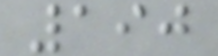190
